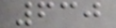630
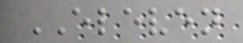ELEVEN
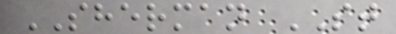SHERMAN ST
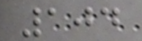104
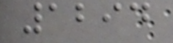1294
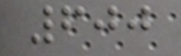600
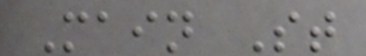Main St
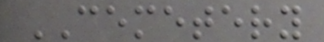CEMETERY
